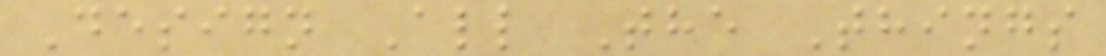Design All The Things
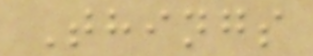Things
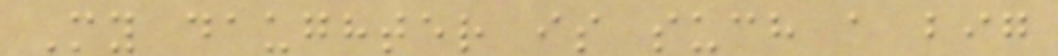My daughter is such a big
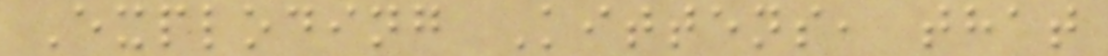Exploding Kittens, that
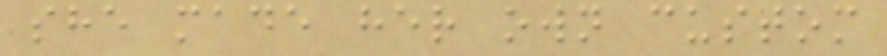she made her own custom
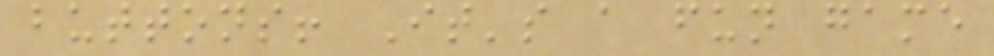buttons! It's a fun game
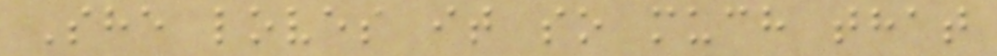She loves it so much that
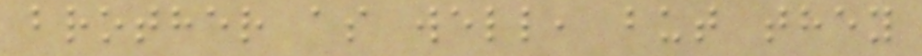brother as well, but they
